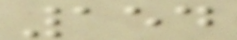154
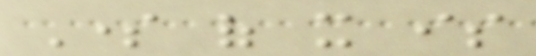Some of it is
